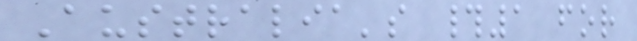Australia's #1 for
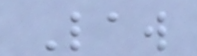Law
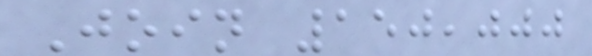Join 150,000
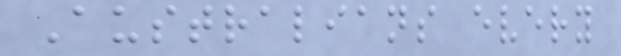Australians every
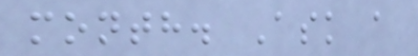month. Ask a
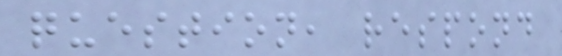question, respond
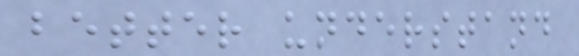better understand
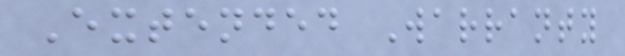Extended Warranty
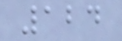124
